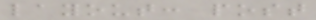layout: post
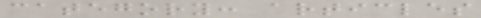category: articles
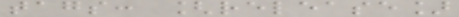tags: [release]
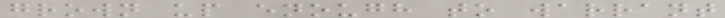grown up enough to warrant
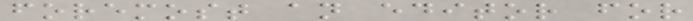foremost an editor for
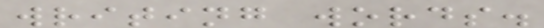writing words.
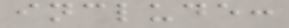include:
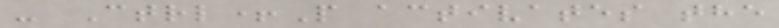- Ctrl+P activates the
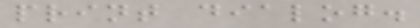print dialog.
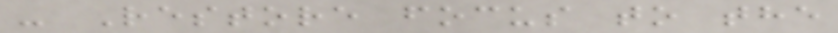- Restore focus to the
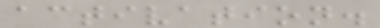activation.
